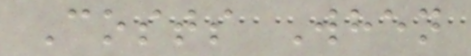Costs When
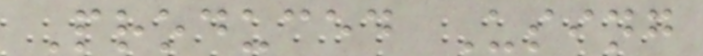Produced Using
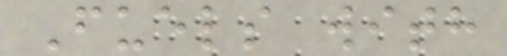Fuels with
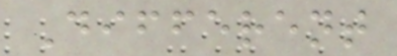Different
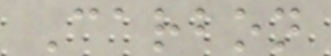Carbon
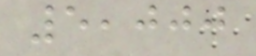5,000
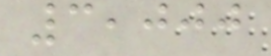3,000
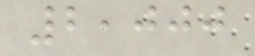2,000
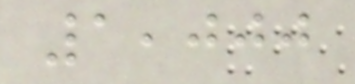1,000
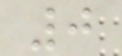0
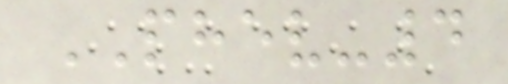PHEV-4
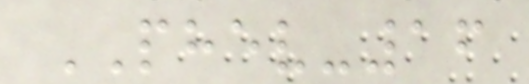PHEV-16
